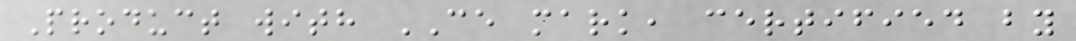Product with CE mark, certified by
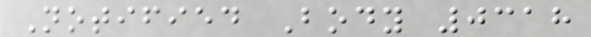Notified Body 0318
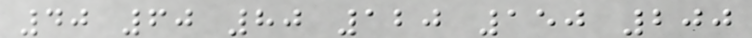40 60 80 120 150 200
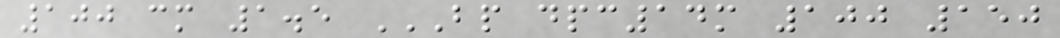100 cm 1.5 BP DPC14M 100 150
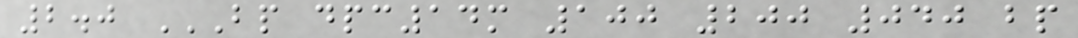2.0 BP DPC14M 100 200 040 BP
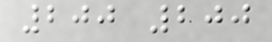200 200
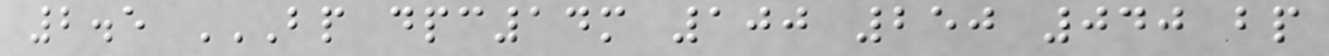2.5 BP DPC14M 100 250 040 BP
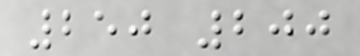250 200
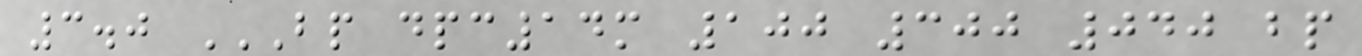3.0 BP DPC14M 100 300 040 BP
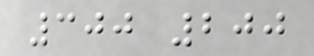300 200
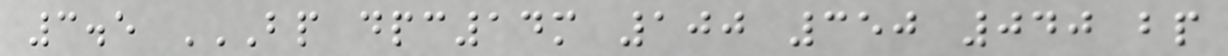3.5 BP DPC14M 100 350 040 BP
